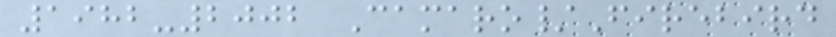1982-2002 Camaro/Firebird
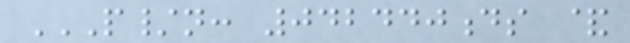P/N: 042440DS &
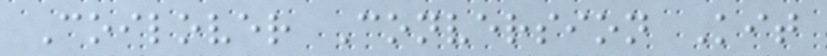Coilover Conversion Kit
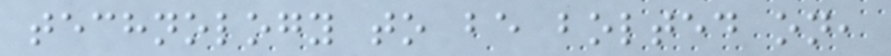technology to be bolted on,
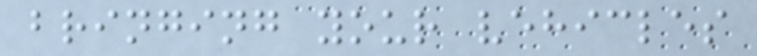bringing your vehicles
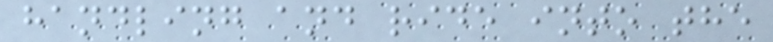handling and ride into the
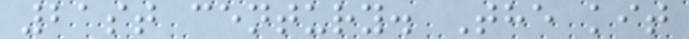21st century. The kit
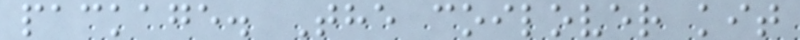package. The coilover kit
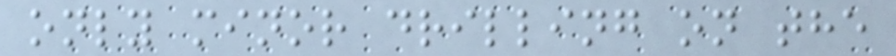only minor drilling on the
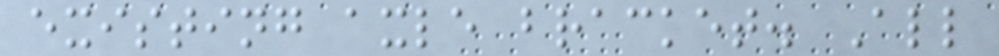existing axle bracket. All
